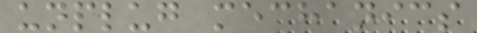unplug mechanics
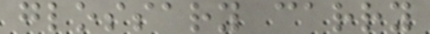glossary carry
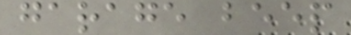garage beep
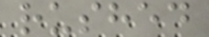rushed
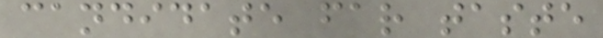candidate far taste
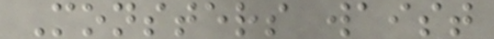Monsters waist
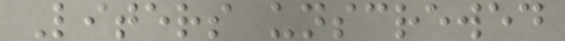Liters unscrewed
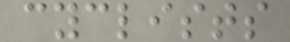cyclists
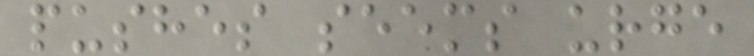pushes seems urge
